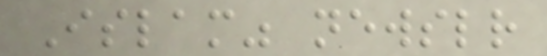Islam" newsletter
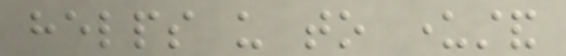helps us to understand
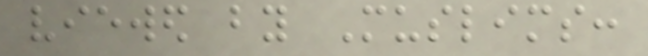viewed by Muslims:
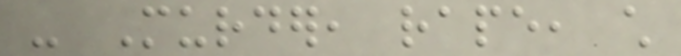- Murder, rape, child
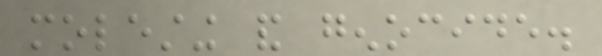molesting and genocide.
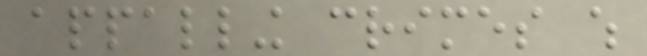appalling crimes which
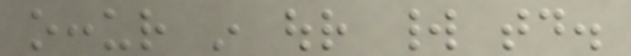occur in our world today.
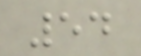54
